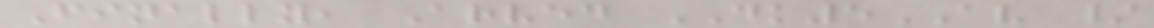Finally, Arved DK5AV /
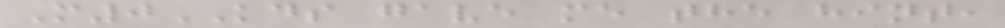M0KDS gave me the hint,
